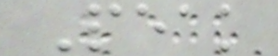Peak
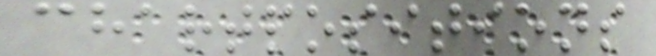chartpositions
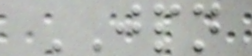JPN
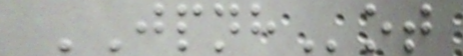JPNHot
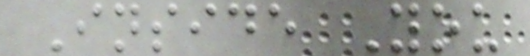Inside You
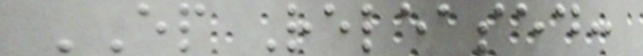EP Released:
